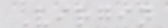Virgin
